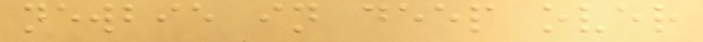newbie in deep over
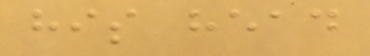his head
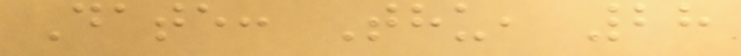Date: Thu, 28
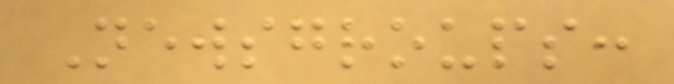Newsgroups:
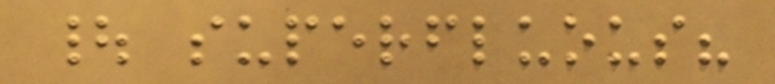| superfluous?
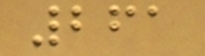261
